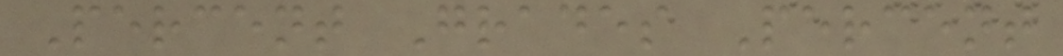Percent Grades Percent
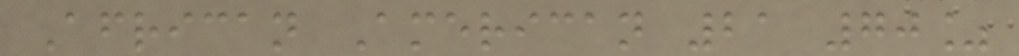African American 21 70%
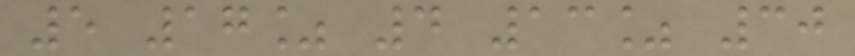5 17% 4 13% 30
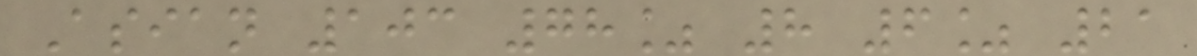Asian 103 78% 8 6% 21
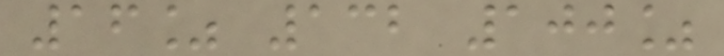16% 132 100%
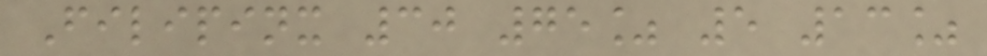Filipinx 30 75% 5 13%
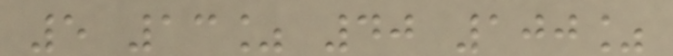5 13% 40 100%
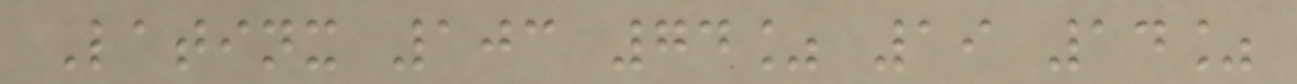Latinx 103 74% 19 14%
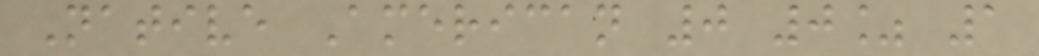Native American 0 0% 1
